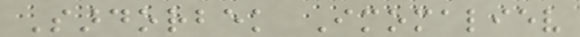Sardorbek Imomaliev
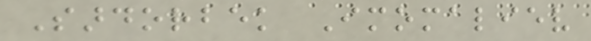Sardorbek Imomaliev
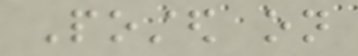Posted on
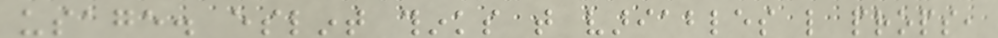usage. eslint thinks that variables like props,
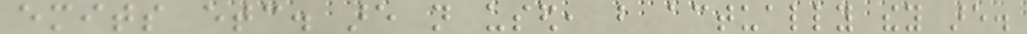emits etc. are not used, but actually they are.
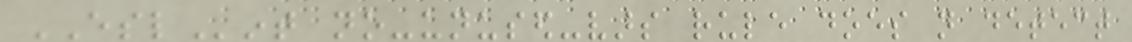ESLint no-unused-vars rule does not detect
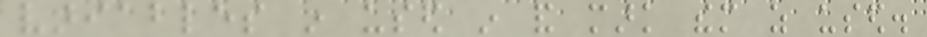variables in used in and mark them as used.
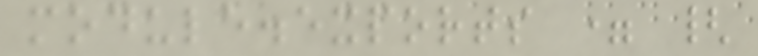module.exports = {
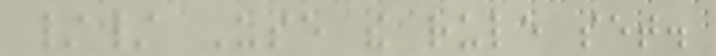// Use the rule set.
